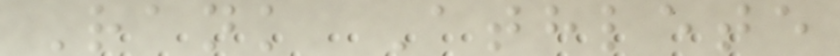Rank Athlete
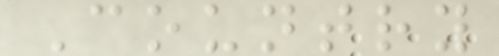Country
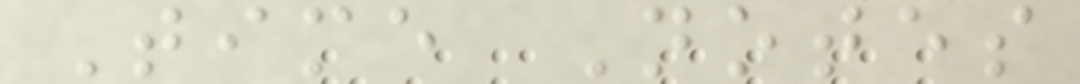Time Notes
